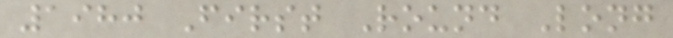1980 First Round Long
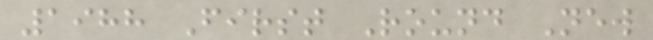1988 First Round New
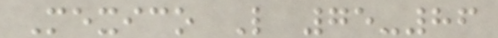Mexico L 75-86
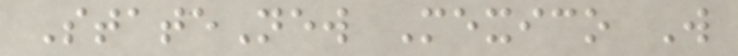StateNew Mexico W
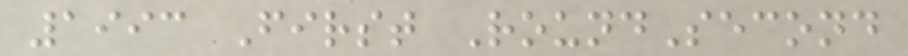1993 First RoundSecond
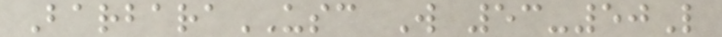BarbaraUSC W 53-50L
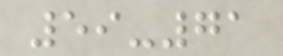59-71
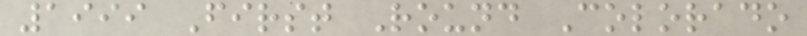1999 First Round Colorado
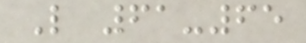L 61-65
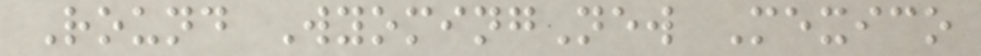Round WyomingNew Mexico
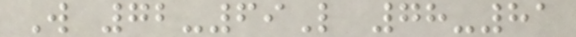W 72-69L 78-81
